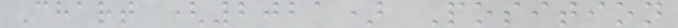Chart (2021) Position
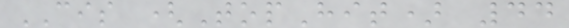CIS (TopHit) 44
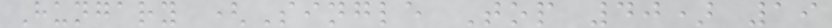Hungary (Single Top 40) 19
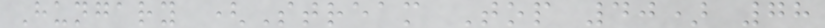Hungary (Stream Top 40) 78
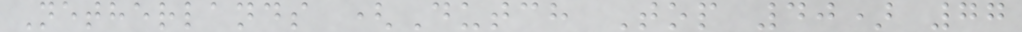Netherlands (Dutch Top 40) 77
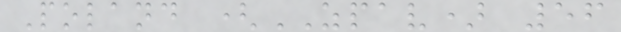Poland (ZPAV) 56
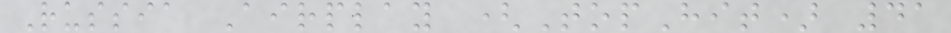Russia Airplay (TopHit) 41
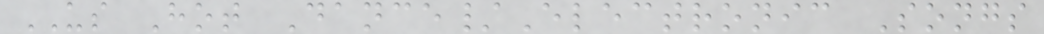US Hot Dance/Electronic Songs
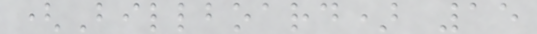(Billboard) 15
